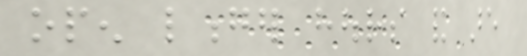open longer hours and are
